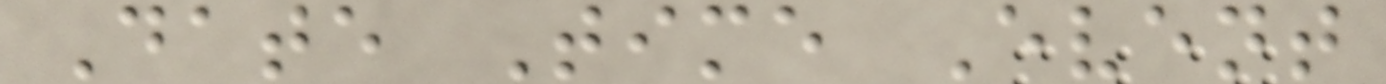Date Time Event
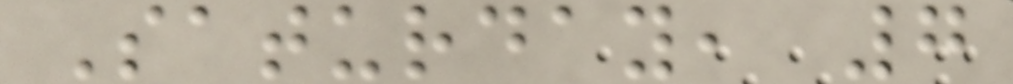Saturday, 7
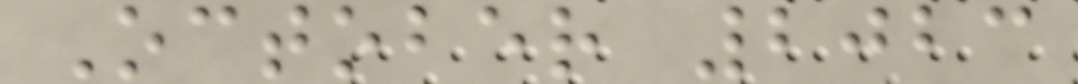October 2023
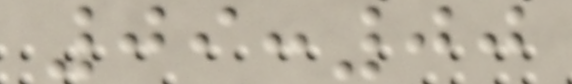09:00
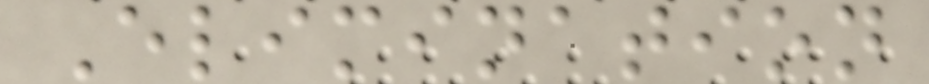Elimination
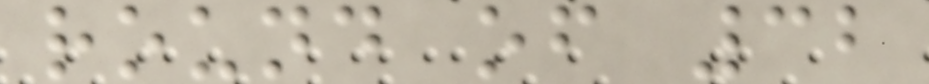round of 32
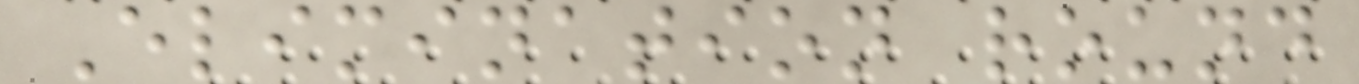Elimination round
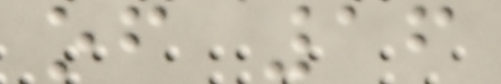of 16
